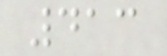413
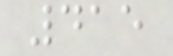415
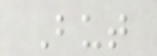But
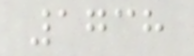1738
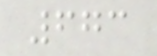673
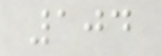104
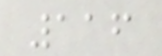116
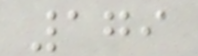179
